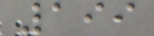199
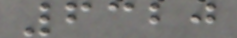6320
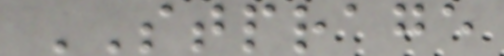STPRAGE
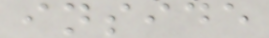inside
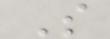S
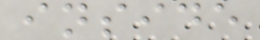inside
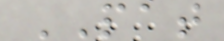PAT
